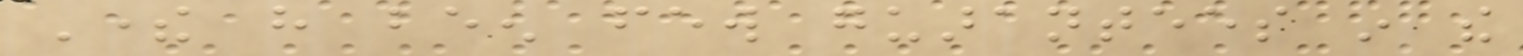There have been few guarantees in the
